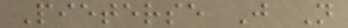Pieterse J N
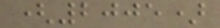(2005)
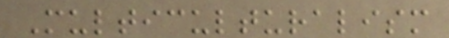Multiculturalism
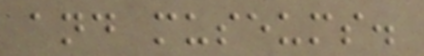and museums.
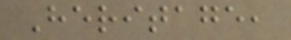Heritage,
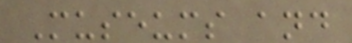Museums and
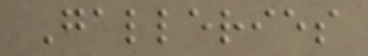Galleries
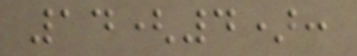14(4):
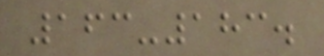163-183.
